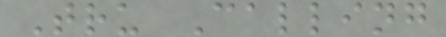Tru Calling
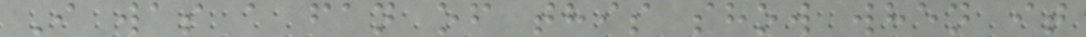I was a fan of this show when it
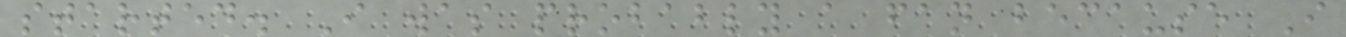started. I was probably a fan because I
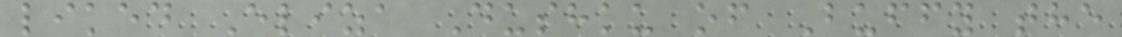liked Eliza Dushku of Buffy the
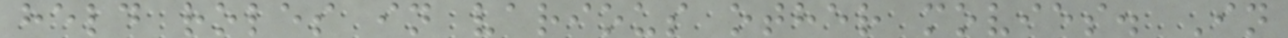held roles in various other movies. In
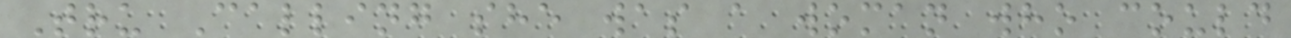Tru Calling she was a woman who could
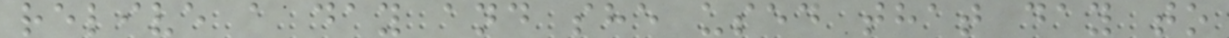relive a day and she used that day to
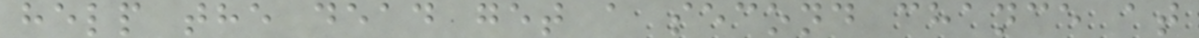help the dead get a second chance at
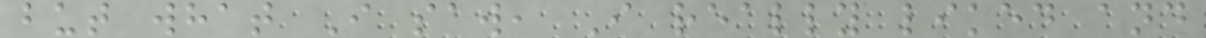but what I saw, I really liked and
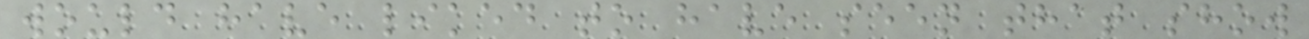would have liked to have seen that show
